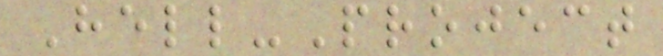Hell-Project
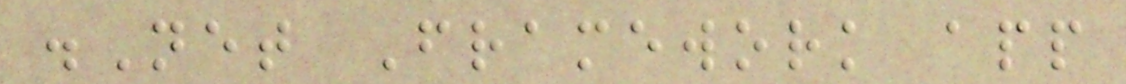.Net Framework app
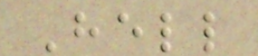Hell
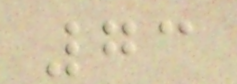73
